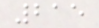215
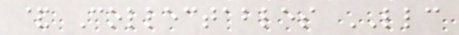& Collectables LLC
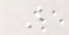B
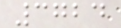3724
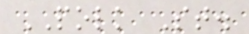POLK St.
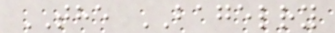THE BAGELRY
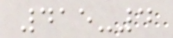415-4
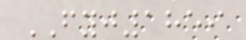FYJ1859
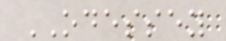ODESSEY
